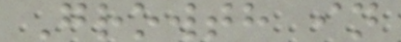Growth in
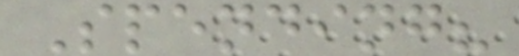Spending?
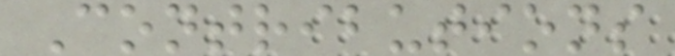Contributions
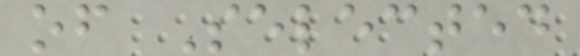of Selected
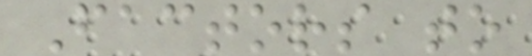Factors to
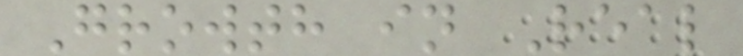Growth in Real
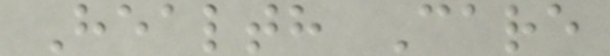Health Care
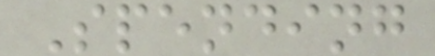Spending
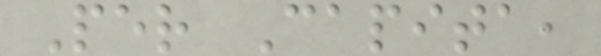Per Capita,
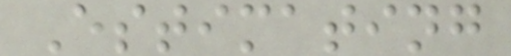Estimating
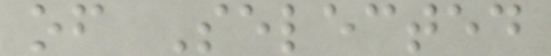of Selected
